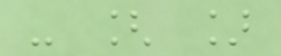- [ ]
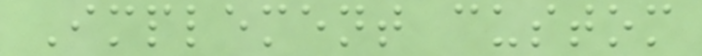Implement custom
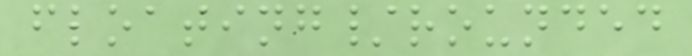floating/rounded
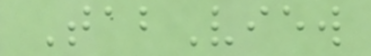TabView
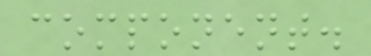component.
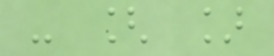- [ ]
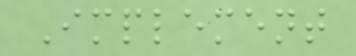Implement
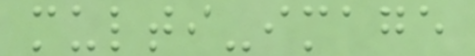multi-image
